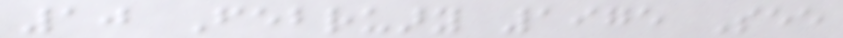10 February 1975 See
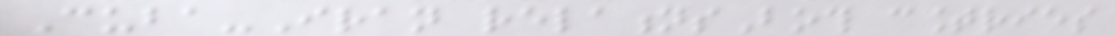Cuba-Iran relationsBoth countries
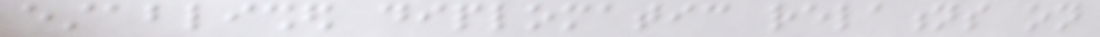established diplomatic relations on
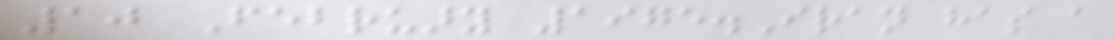10 February 1975.Iran has a
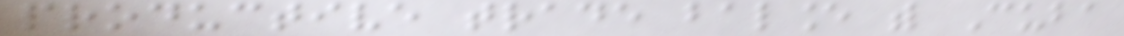productive trade balance with Cuba
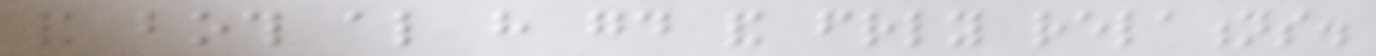and both also have good and friendly relations.
